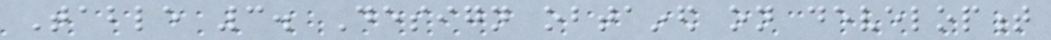Table 3. Design obtained on development
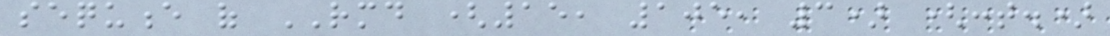sequence of RMD (15, 105, 3) (cont.)
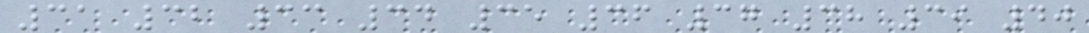31 32 33 34 35 36 37 38 39 40
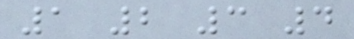1 2 3 4
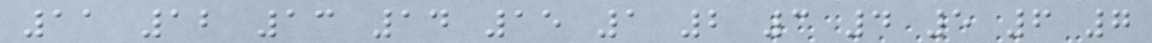11 12 13 14 15 1 2 3 4 5 6 7
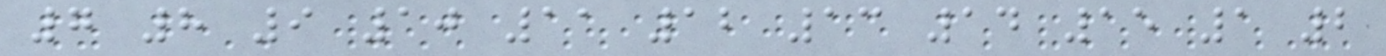7 8 9 10 11 12 13 14 15 1 2
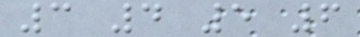3 4 5 6
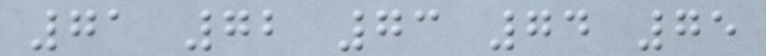71 72 73 74 75
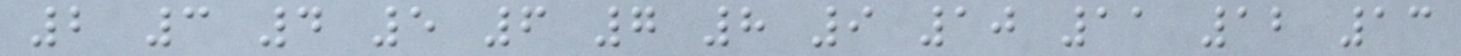2 3 4 5 6 7 8 9 10 11 12 13
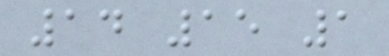14 15 1
